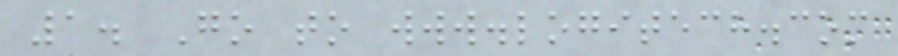1. Go to www.logitech.com
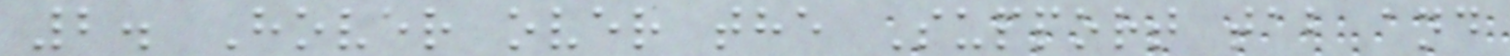2. Hover over the Support tab and
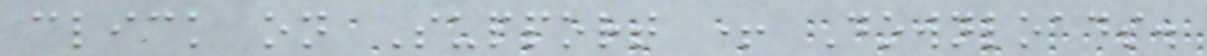click on Support + Downloads.
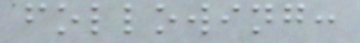following:
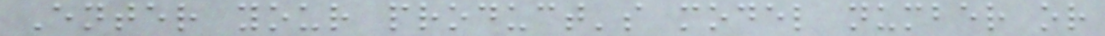Enter your product's model number or
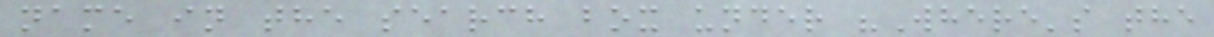name in the search box under "Where's the
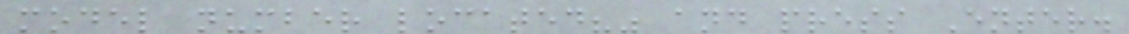model number located?" and press Enter.
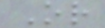Or
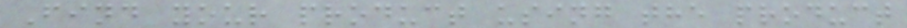Find your product using the product
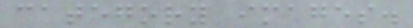category images.
